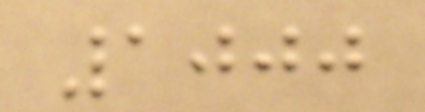1000
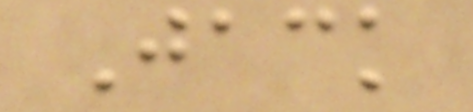Jack
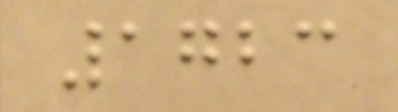1723
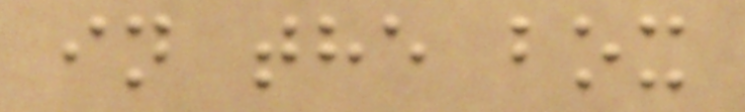in the box
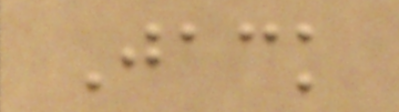Jack
